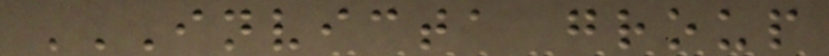INVICTA GROUP
